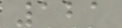121
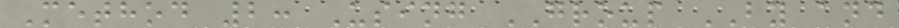Method 2: Using GROUP BY and
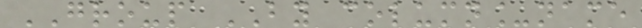GROUP BY column_name
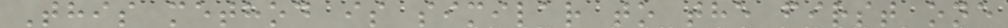This method is similar to the first one
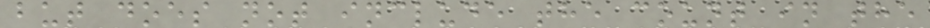but does not include the count in the
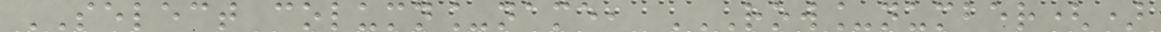SELECT column_name, ROW_NUMBER()
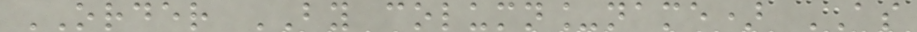ORDER BY column_name) AS
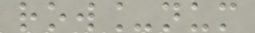row_num
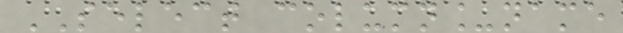SELECT column_name
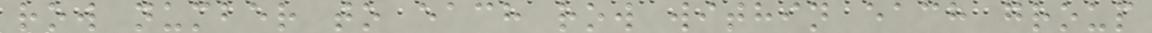row number to each row within each group
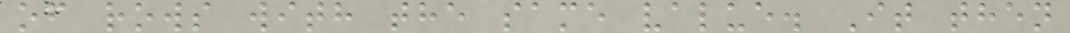of rows with the same value. It then
